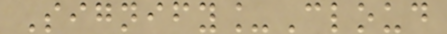Signify_Cloud
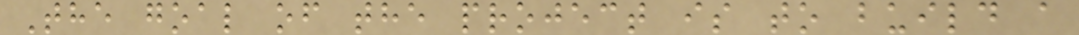The goal of the project is to build a
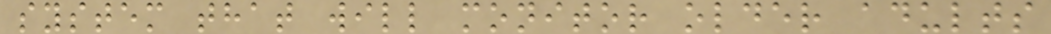system that will monitor older adults
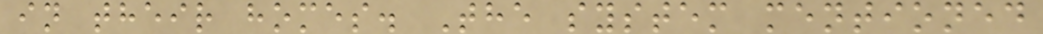in their homes. The system mentioned
